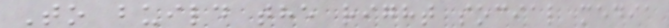To build the right social media
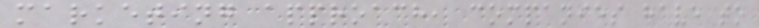marketing approach, companies have to
